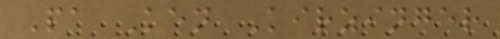Pa Ken Kirzinger
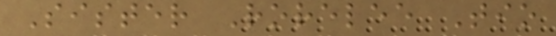Sister Rorelee Tio
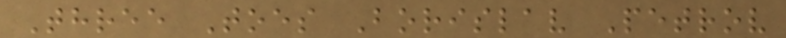Three Toes Borislav Petrov
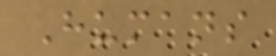Humans
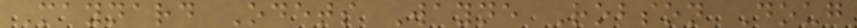Maynard Odets Wayne Robson Doug
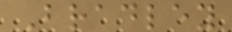Bradley
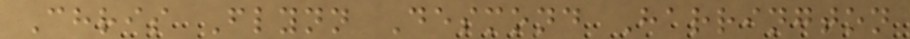Chris Flynn Desmond Harrington
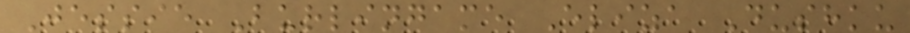Jessie Burlingame Eliza Dushku
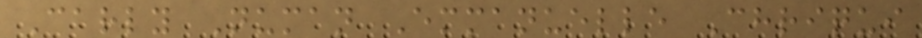Carly Numan Emmanuelle Chriqui
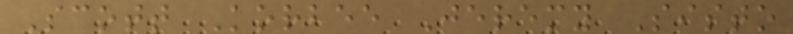Scott Korbee Jeremy Sisto
